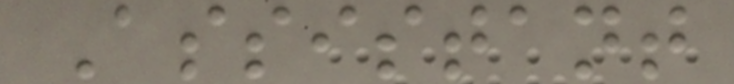Assistant
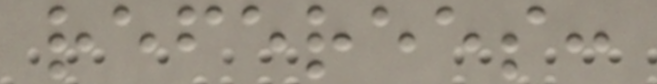referees:
